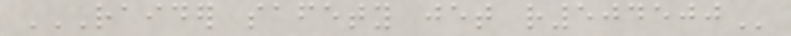RAIDER SAFETY JET R504500
